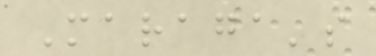Maraga's
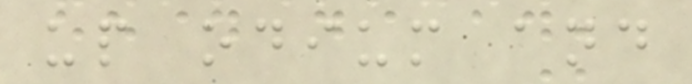up odium and
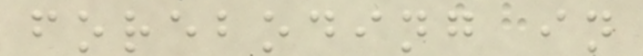foreboding in
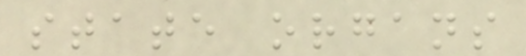state organs
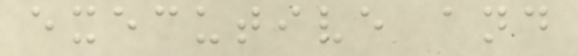executive and
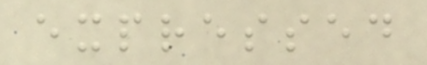expressed
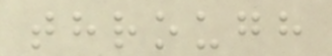through
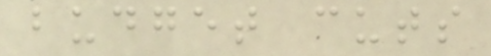budget cuts
